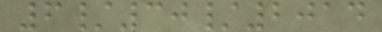6/30/2014
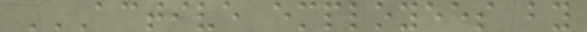ACTIVE EMPLOYEES BY
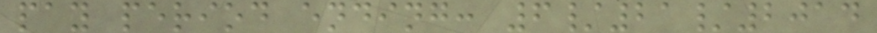pay period ending: 6/21/2014
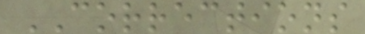CORRECTIONS
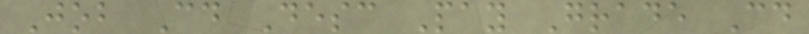Job Cd Desc Pay Grade Cd
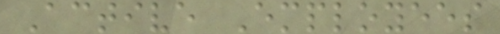Active Employees
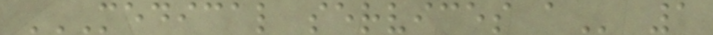MEDICAL SERVICES A 1
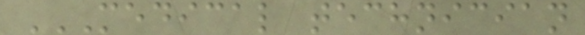MEDICAL TECHNICIAN
